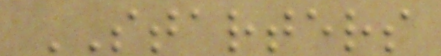STARTERS
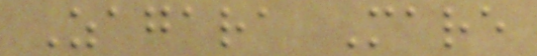Zagara Mare
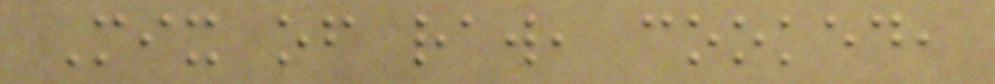Mix of raw, cooked,
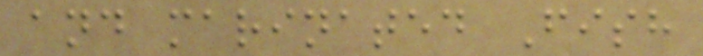and marinated Fish
